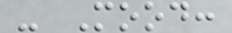- Mood:
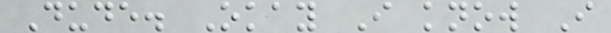Dude. Okay I know I
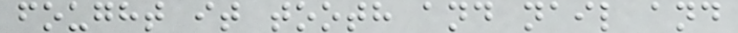fought it tooth and nail and
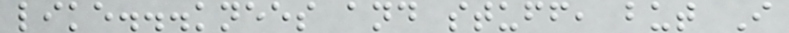like...knees and stuff, but I
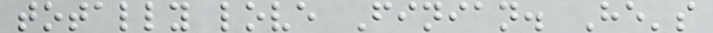totally love Finian. He's
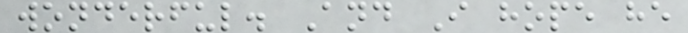wonderful. And I hope he
